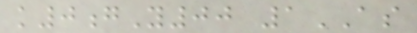k0gY00 1AS
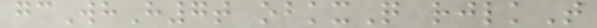gcWhH7t obkxQ rjlkT
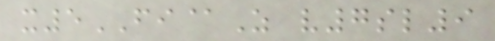x5FI@Z v7sl9
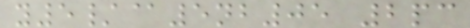y5/@5nb05 2pc
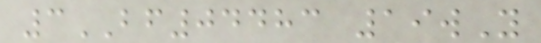3BF04483 19wY
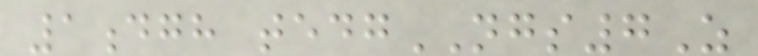1dgh tedgNGS7Z
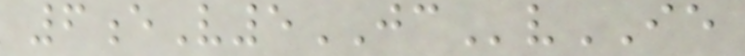6eV5JCvIE
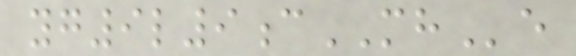yg9l9cMHe
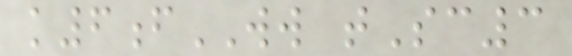k6fWW tSc3
